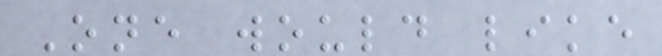One would like
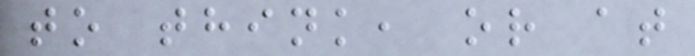to think, or at
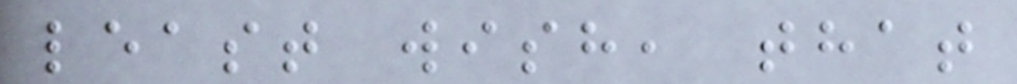least wish, that
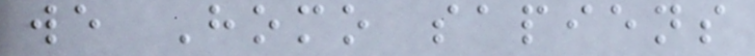we Homo sapiens
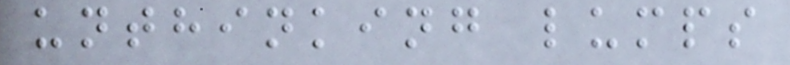unthinking lumps
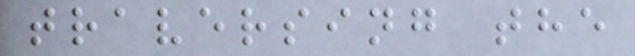traversing the
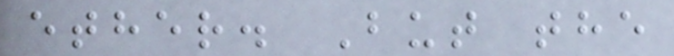ether. But the
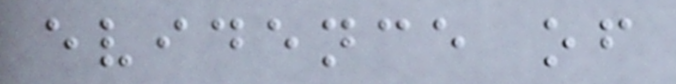evidence of
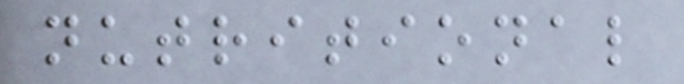nutritional
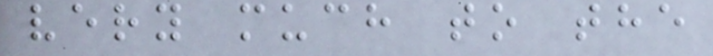very much to the
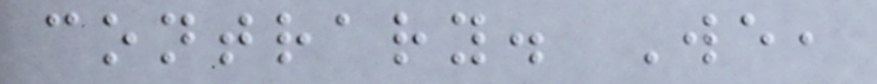contrary. We,
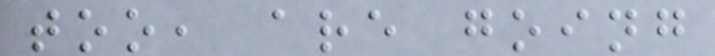too, are going
